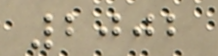2002
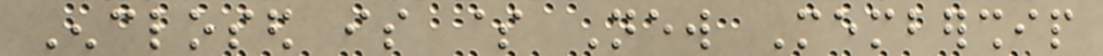Enclosed is $ New Membership
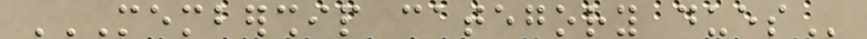MEMBERSHIP CATEGORY DUES
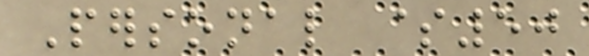Personal $50
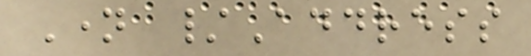Name /Address
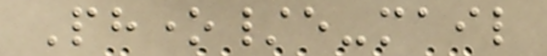Phone/e-mail
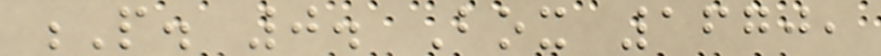P. 0. Box 1670,
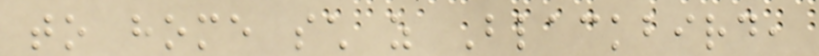to home such as Blackbird,
